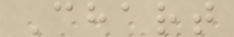Chart
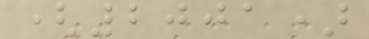(2001)
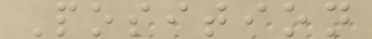Position
